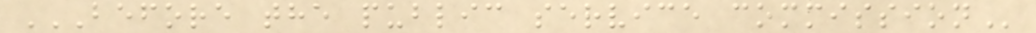BEFORE THE PUBLIC SERVICE COMMISSION
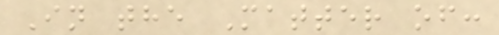In the Matter of:
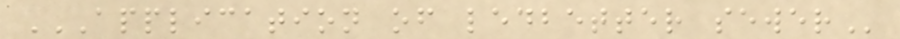APPLICATION OF LEDBETTER SEWER
